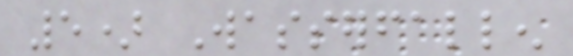5) Wasserfallen
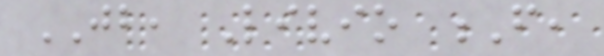JB, Livio F,
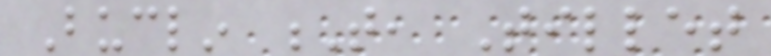Buclin T, Tillet
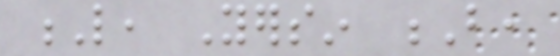L, Yersin B,
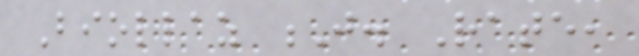Biollaz J. Rate,
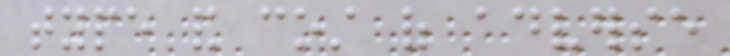type and cost of adverse
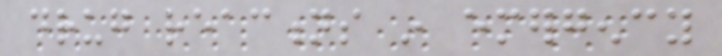drug reactions in emergency
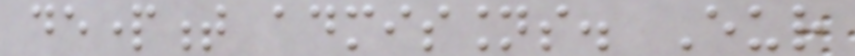department admissions. Eur
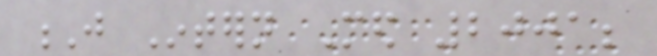J Intern Med 2001;
